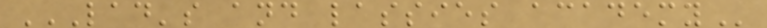LAD'S AND LASSIES ACADEMY
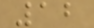12
